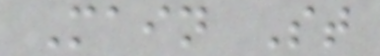Main St
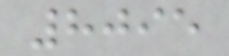8095
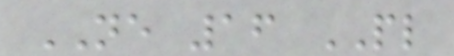NE 16 PL
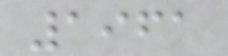1961
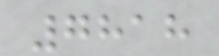7818
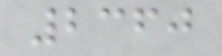2360
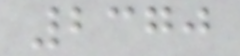2370
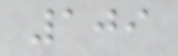109
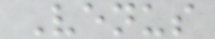Venus
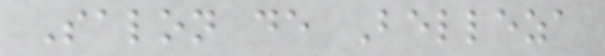Salon de Belleza
